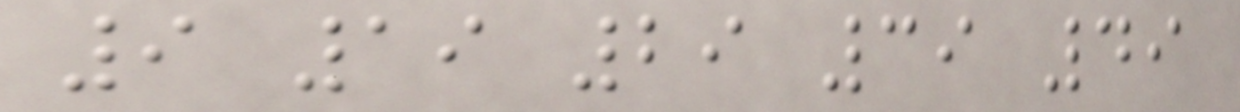9 19 29 39 49
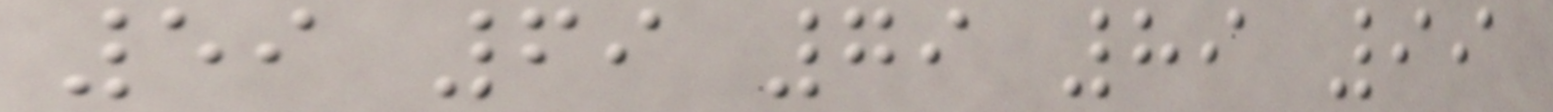59 69 79 89 99
